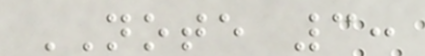NOTE 3:
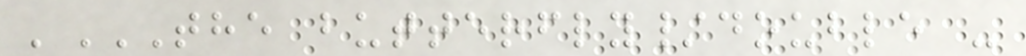'THE BUTTERFLY/DOUBLE -
